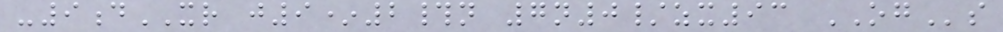-9dXR j9*2#n 7n0/zx93 OGs
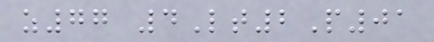z77 4Lt2P01
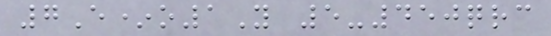7E*o1Y 5-450qrc
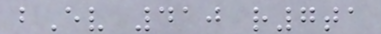bEv 410 r7ta
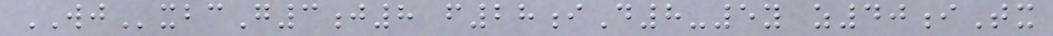WJxbcG3j8 f28iD8-5y z40iTx
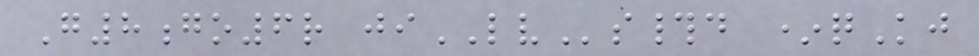G8go6r jiLVs#d *qKj
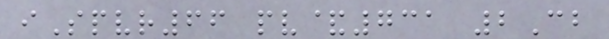iSpvr66 pv&731 2Cb
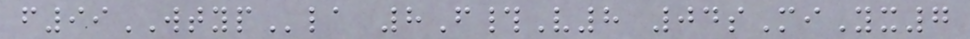f99WTYPla 8F#V8 04sMiYx7
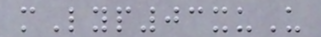mLyp03xuU
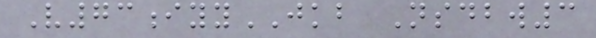V73iyyJKB Nsdbw3
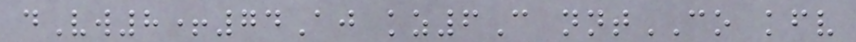dVw8+74Aj kz6C nntCO kfv
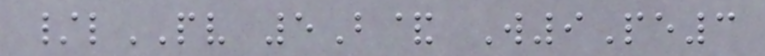/lPV 5B& W9Pe3
